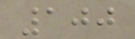100
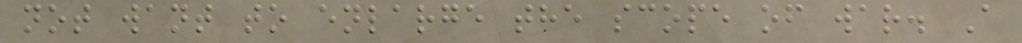not want to enlarge the scope of war. A
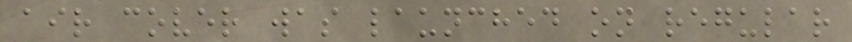air cover was launched on regular
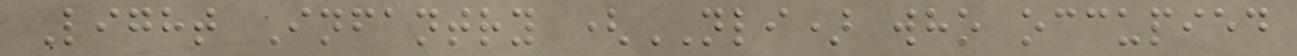Light Infantry (NLI) who occupied
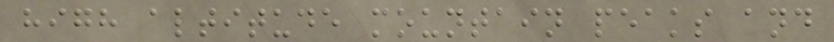high altitude mountain peaks and
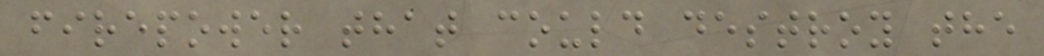firepower that could destroy the
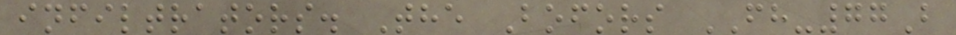infiltrators. The Bofors FH-77B
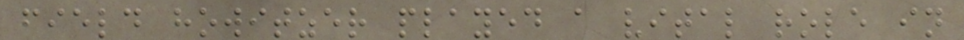field howitzer played a vital role in
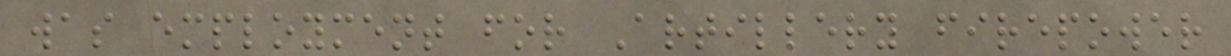was employment for Artillery firepower
